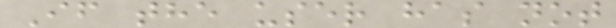If the user has not
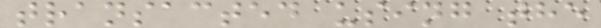transacted using the
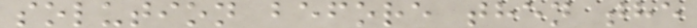solution before then the
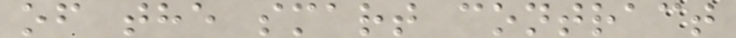of the smart contract
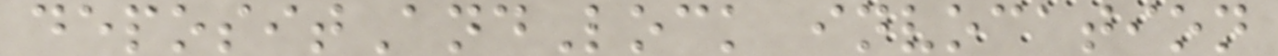depositAndLock invocation
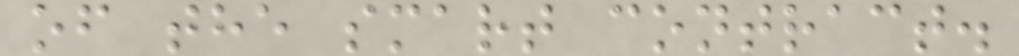of the smart contract.
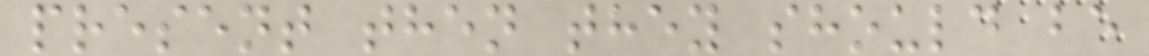present then they should be
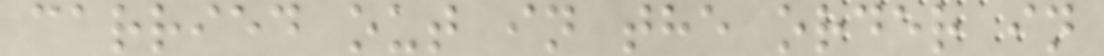carried out in the order in
